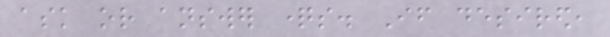ask or answer questions. If desired,
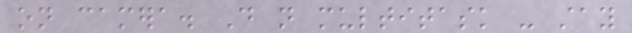on camera. Do not multitask - stay
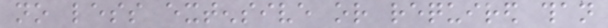no less extensive or required than
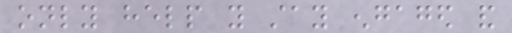only help you stay engaged and
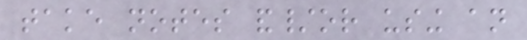take notes and/or using an
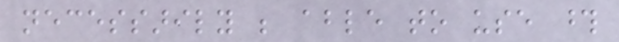necessarily be able to use those
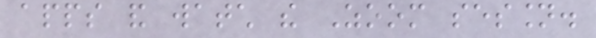apps and watch the Zoom session.
